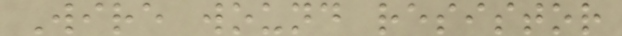Wire wound resistor
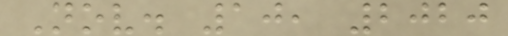Nov. 10, 2020
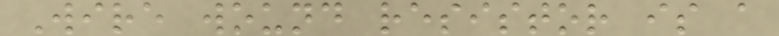Wire wound resistor is a
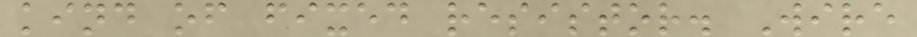kind of fixed resistor. Wire
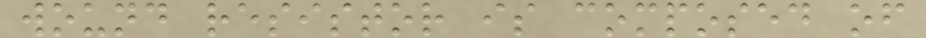wound resistor is composed of
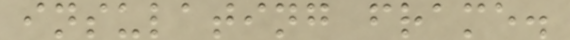insulating frame.
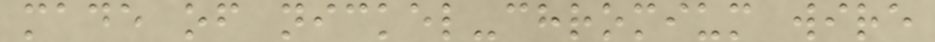made of nickel-chromium wire
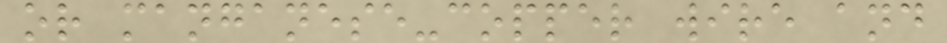or manganese-copper wire and
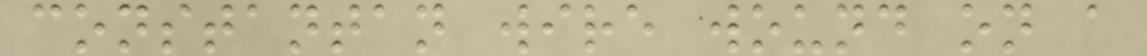constantan wire wound on a
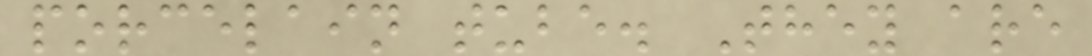porcelain tube. They are
